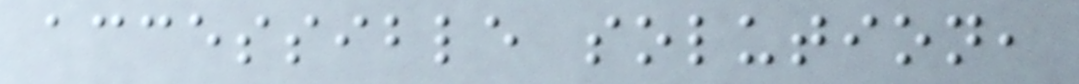accessible solution,
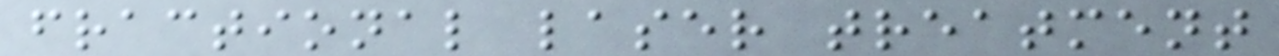fractional laser treatment
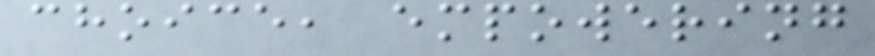choice, empowering
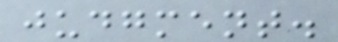judgment.
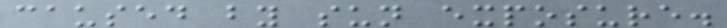caused by sun exposure.
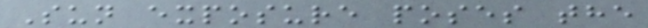Sun exposure poses the
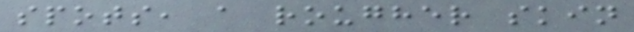spots, a rougher skin
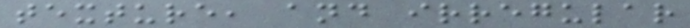texture, and irregular
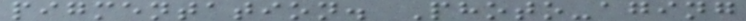pigmentation. Photo-aging
